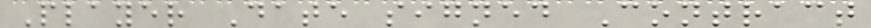Player Date signed Contract
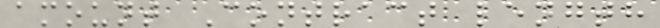amount Contract length
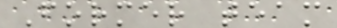Former team
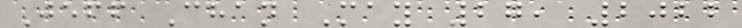Jeff Chan May 27, 2022
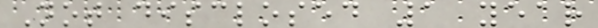Not disclosed 1 year
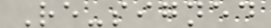Re-signed
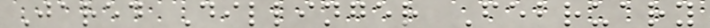Jared Dillinger February
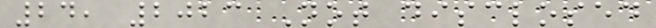24, 2023 Not disclosed
